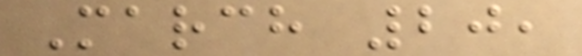March 20,
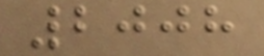2008
